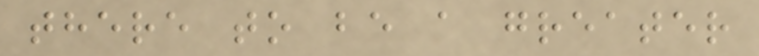there to be a greater
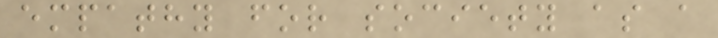empathy for society as a
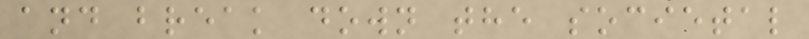and break down the societal
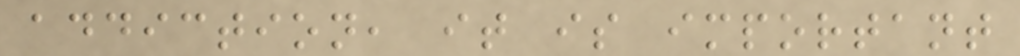addiction, it is important
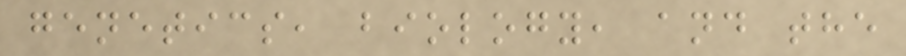genetics, biology, and the
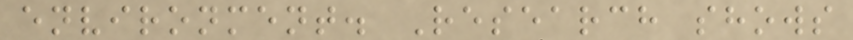environment. Research shows
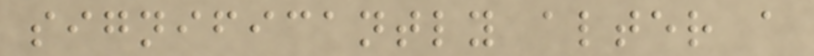significantly alter a
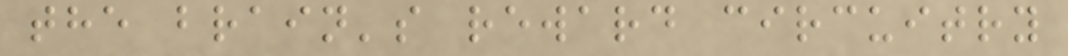the brain's reward circuitry
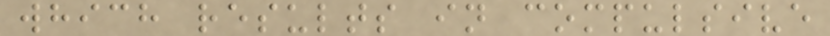which results in compulsive
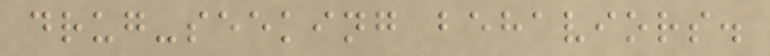drug-seeking behaviors.
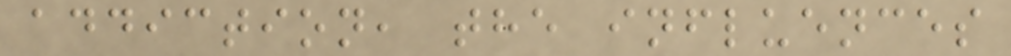addiction, the influences
